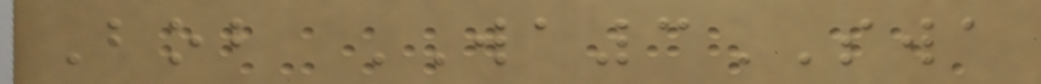Bob WA3SWA
